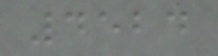4524
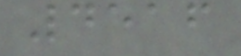4516
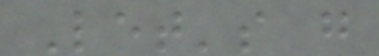Let's g
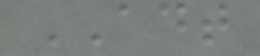ADT
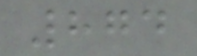874
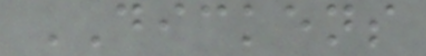DICKENS
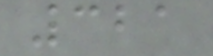321
